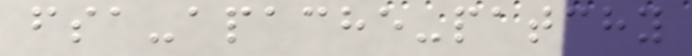fsa-apache-patchy
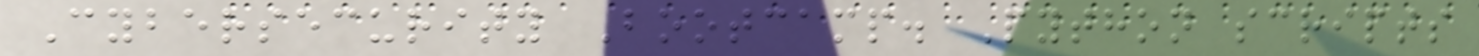Cybersecurity Bootcamp. Python scripts
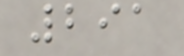291
